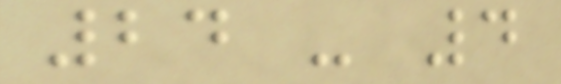24 - 4
